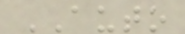AUTO
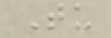Tu
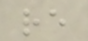re
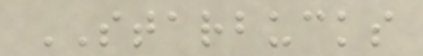STARBUCKS
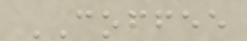COFFEE
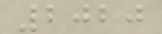2020
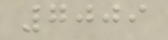7009
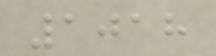1018
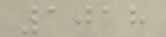1018
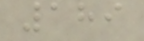189
